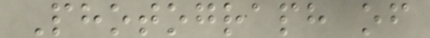Photograph of
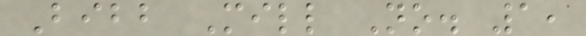Bibb Mill No. 1,
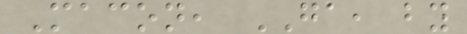Macon, GA, by
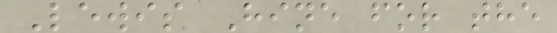Lewis Hine for the
